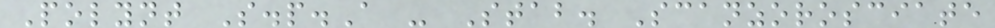Polynt S.p.A - Stab. Scanzorosciate
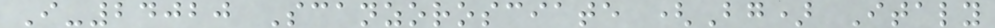I-24020 Scanzorosciate (Bg) Italy
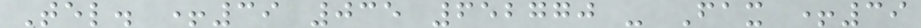Tel. +39 035 652770 - Fax +39
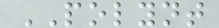POLYNT
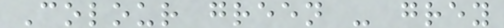Colour green - grey
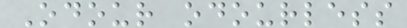Odour odourless
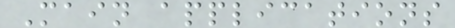Main applications
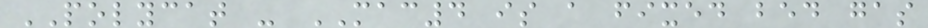POLYCAT - MAC4 is a fixed bed gas
